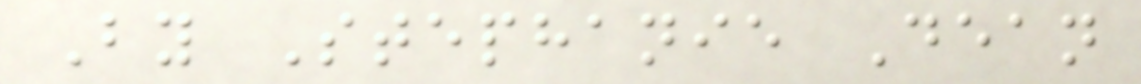By Stephanie Dean
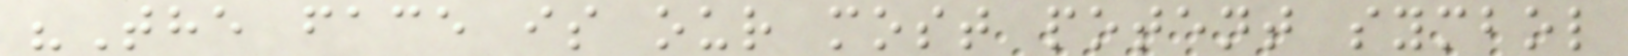"The face is our most potent symbol
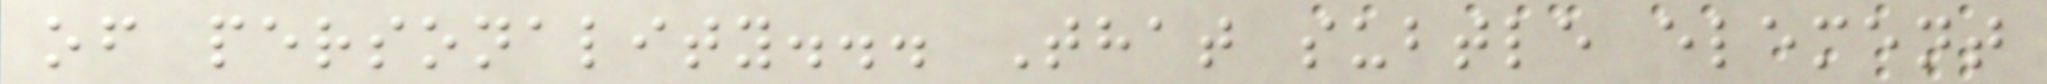of personality... That subtle element
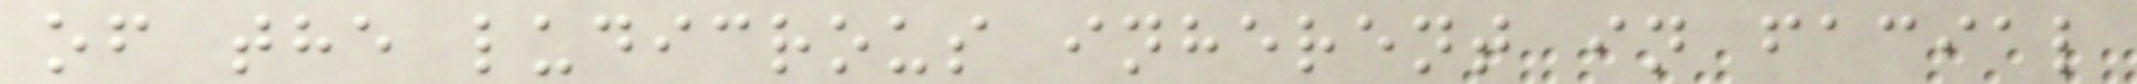of the ludicrous inherent in facial
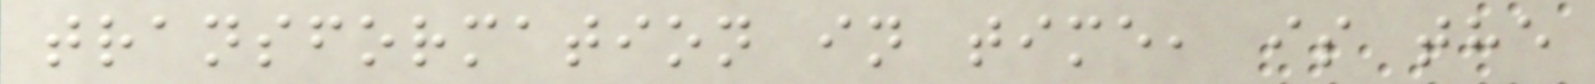transformation in time, is the
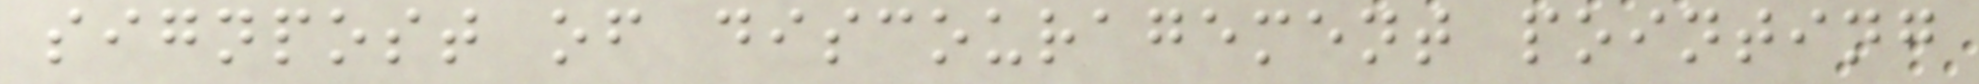signpost of discouragement pointing
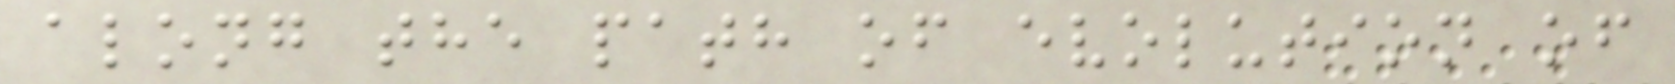along the path of evolution of
